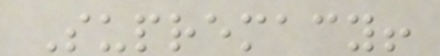Supremacy!
